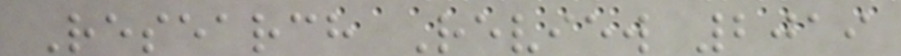Research Review 2019
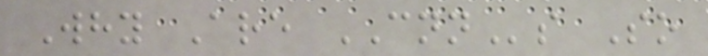Why Are CNNs So
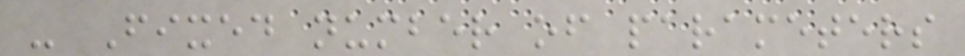- Fixed number of parameters
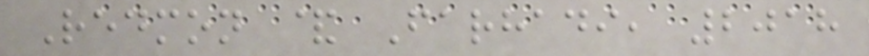Redmon & Farhadi, 2018
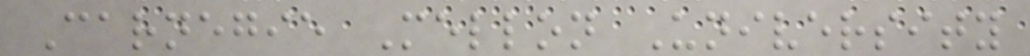Carnegie Mellon University
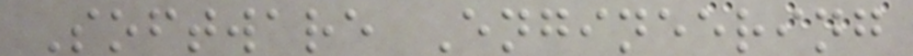Software Engineering
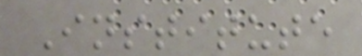Institute
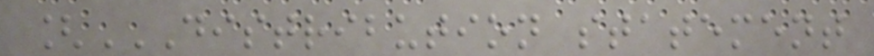[DISTRIBUTION STATEMENT
